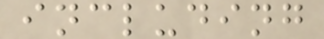including
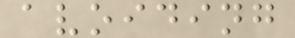avoiding
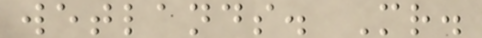wetlands. Mr.
